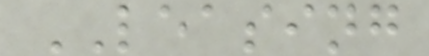LEASING
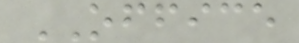OFFICE
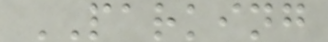PARKING
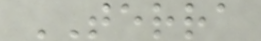TERRA
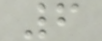6
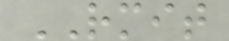RMIT
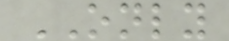ONLY
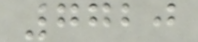7720
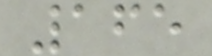165
